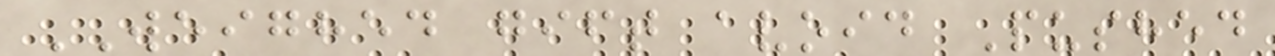WEIGHED gift avoid Pushed
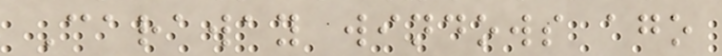Caraway windows ago
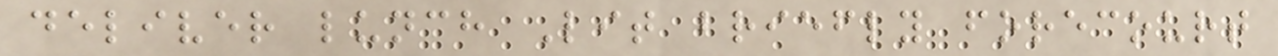deliver lunch Lit briefly forecourt
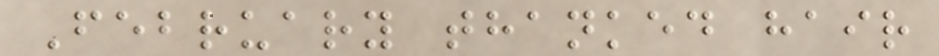February thanked hair
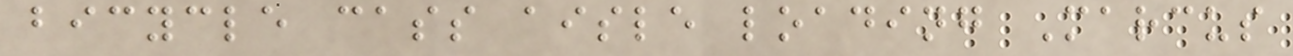bicycle cass aisle loading Marcus
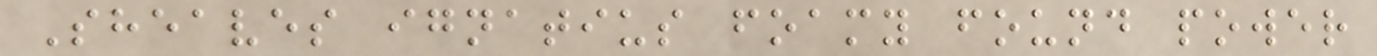Sheaves ignatius foamy found power
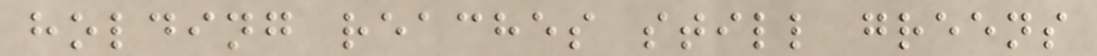holding reaches still greens
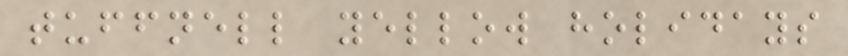tuffnell yellow holidays
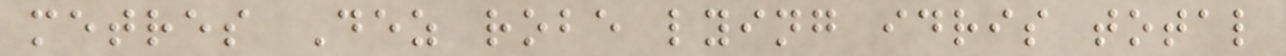metres Dez robe lying idris total
